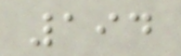194
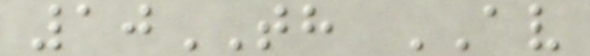10TH AV
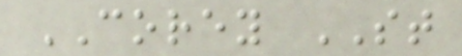COREY ST
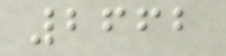2662
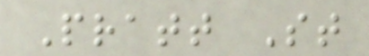Pratt St
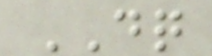DQ
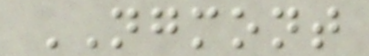NGMONT
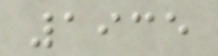1935
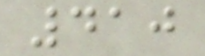410
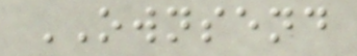OWNSEND
